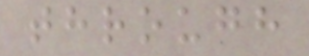through
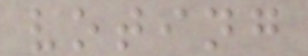voting
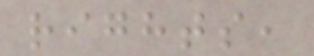rights,
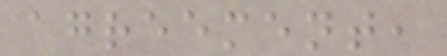agreement,
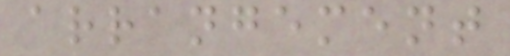arrangement
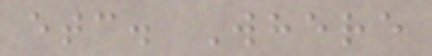etc. Where
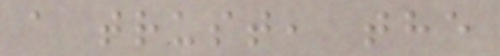a trust, the
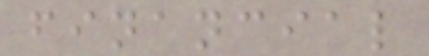financial
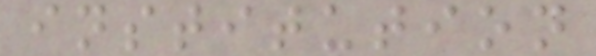institution
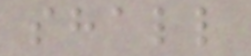shall
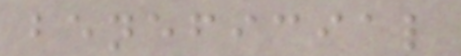beneficial
